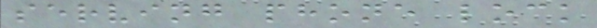serving phone lock
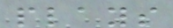plays
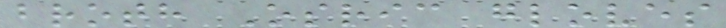broth Osric gloves
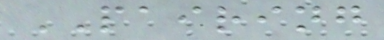PAIRING
